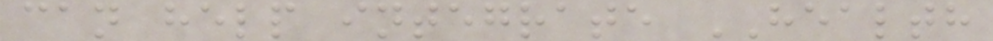can help integrate HEALTH
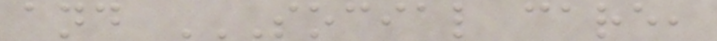and SOCIAL CARE,
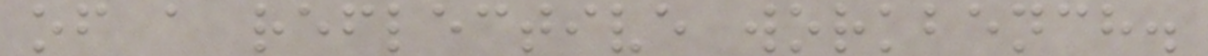of a reflective workbench.
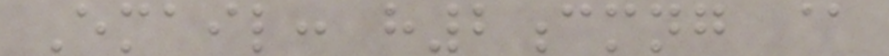Email: h2cmng @
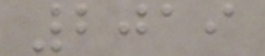2019
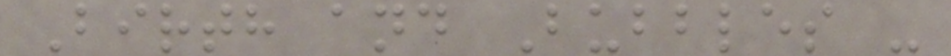Birth and Bubbles -
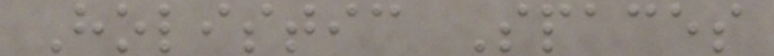Holistic Spaces
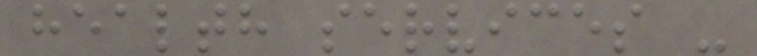health services -
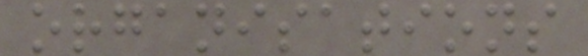organisations
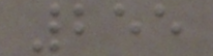255
